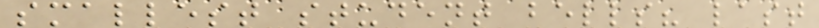smallest student bells? last
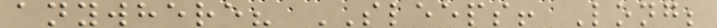anywhere? SLEEPS! Long;
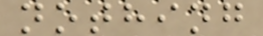nothing
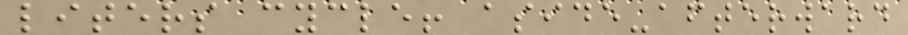liters cycle! aside-afterward
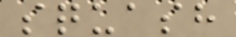squash
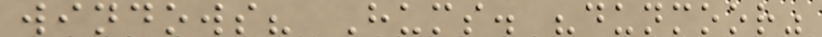windows? Hums. "dunmoor"
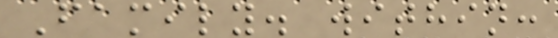Family. within:
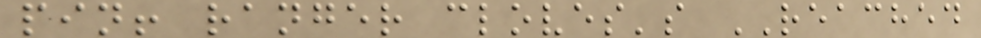pin! ranger cloves's REACHED
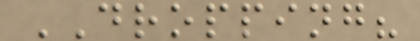DROPPING?
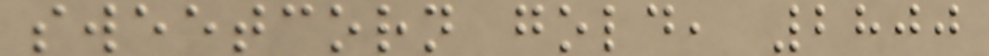sweetcorn gold, 2800
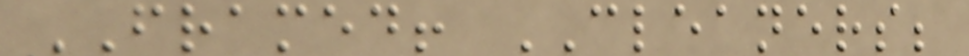FRAMED! CLEANERS;
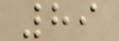89
